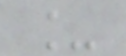_
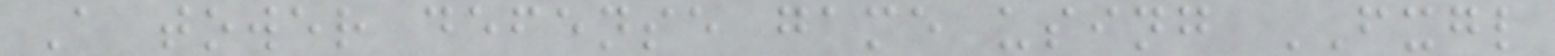A tower defense game using FXGL
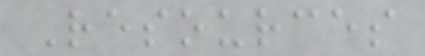Resources
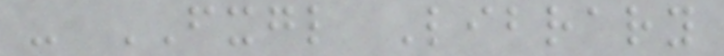- FXGL Library
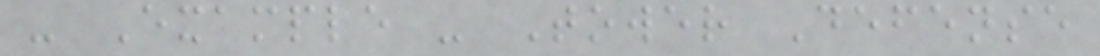- Example - Tower Defense
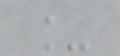_
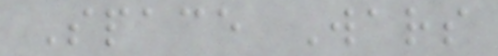Space Wars
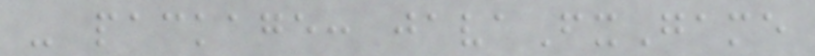- package: javaFxGame
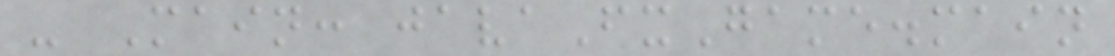- Main: javaFxGame.main
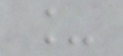_
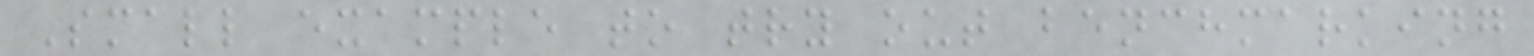Small example to try out benchmarking
